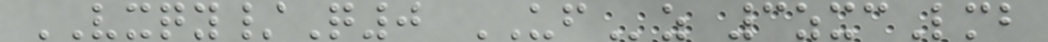VXQY/Q0 UFz 3zxcLmb
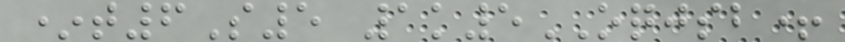*t6S5 1k5OQJSB+
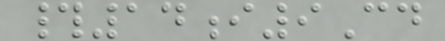#14i9Cd
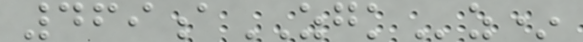469aZGKz*
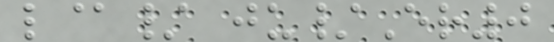l@/ ju/Er0
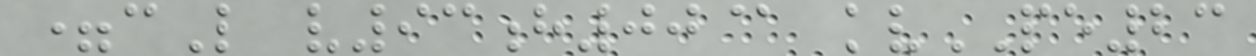=cL v93h00@ kvPE23
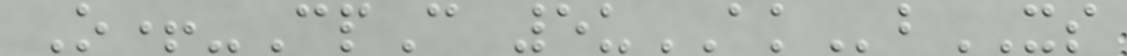O+-CpC 5uAKbXS
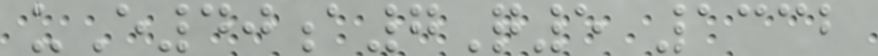uE40a7Q5 1332
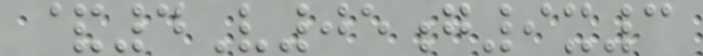&4V05g9x3
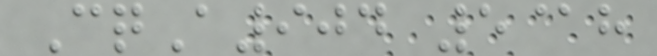CqA904 5@h
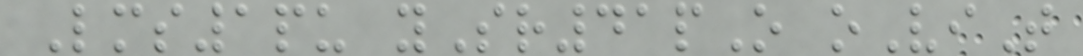Lms1pu ySr41pO oViT
